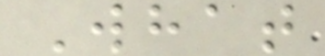What
